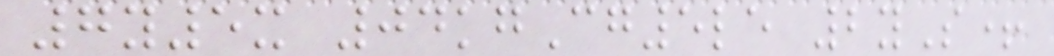7y5x 04kgCg5le 2yS+
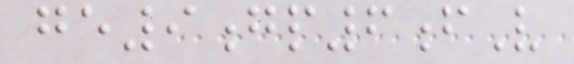ge9gp6fV
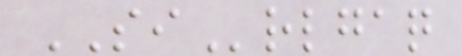SIrlgaq
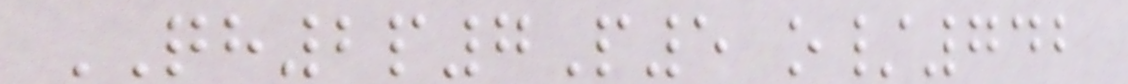QH2p7P5 o/742
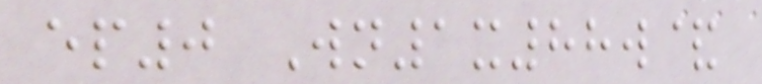ep0 Wn1x88w&
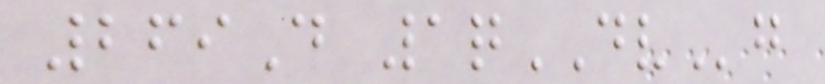269D 1qDVg
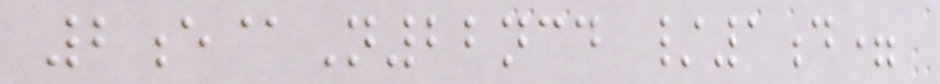2e@N22ncd /1d=
